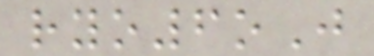ryo6oJ
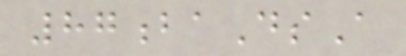87baDsA
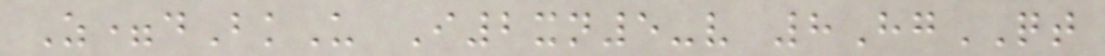Z=dBkU I2xn5-v 8HgQT
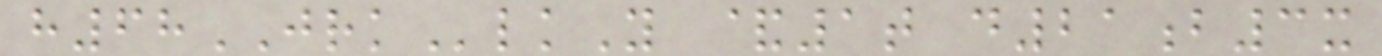h68JRKlkY &1t d21b3x
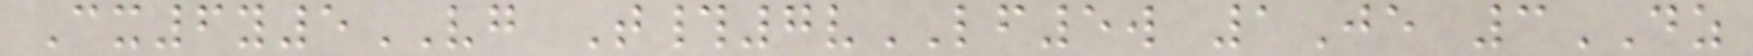Cx6y5VG T#7vLF5w 1Je 3DZ
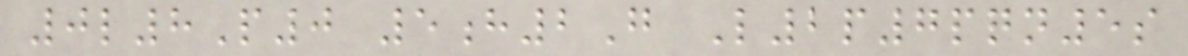0l8P0 5h2G L2p7pqn5s
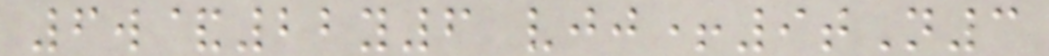6w&22y6 vjj+9tN3
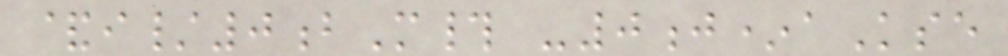&i/0bM# -0j*aKse
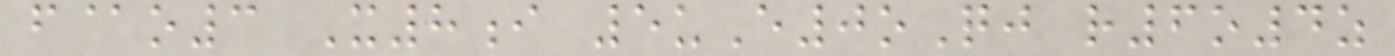f@o3 X8i 5uE0oQj r6o4z
